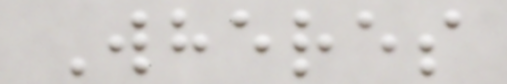Wheres
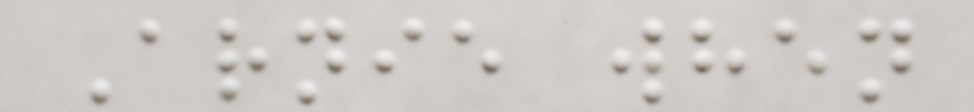Arnie when
